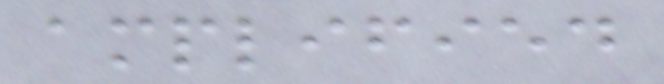amplified
